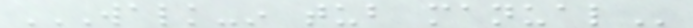WALK-IN TUB MANUAL
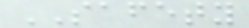SAFETY
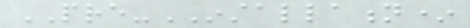PRE-INSTALLATION*
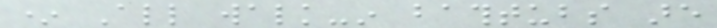* All walk-in bathtubs are
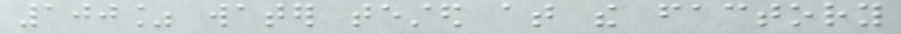100% water tested at the factory
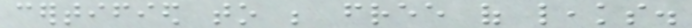certified to be free of leaks.
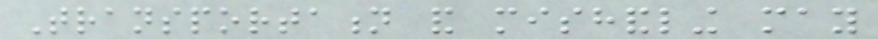Transportation and mishandling may
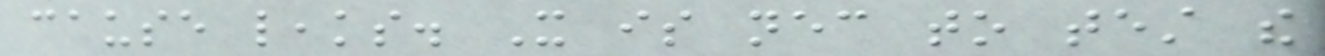cause leaks. It is necessary to test the
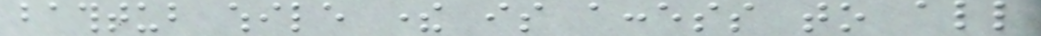bathtub while there is access to all
